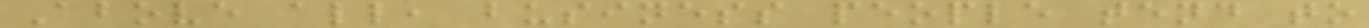Above all, business people tend to
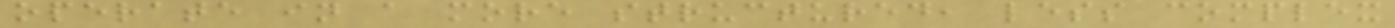operate in a more structured, less complex
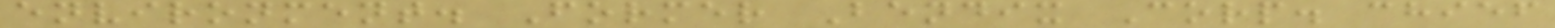environment. Former Bendix Corp. chief
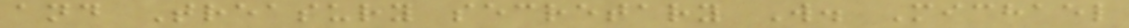and Treasury secretary W. Michael
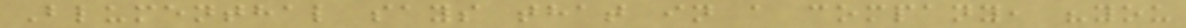Blumenthal says that in a company, "you
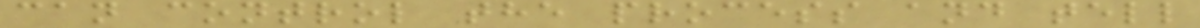can control the process and tell
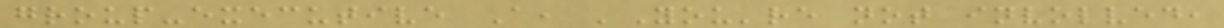group-executive A, 'You're not involved,
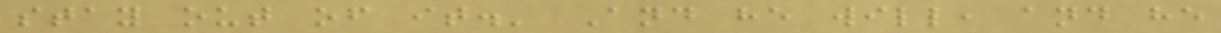stay out of it.' And he will, and he
